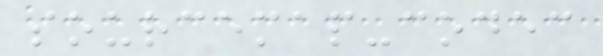sourcemap-codec
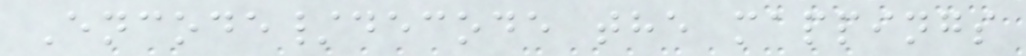Encode/decode the mappings
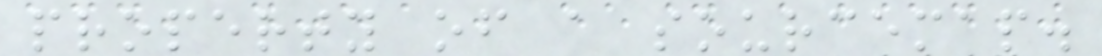property of a sourcemap.
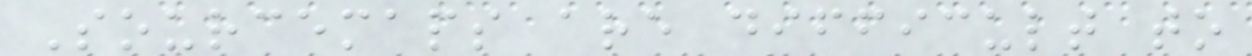Sourcemaps are difficult to
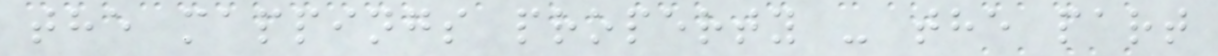the mappings property - the part
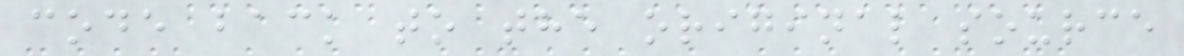code back to the original source
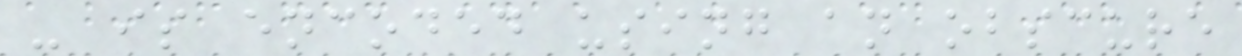- is encoded using an obscure
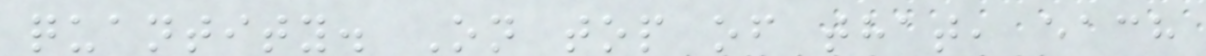quantity. On top of that, each
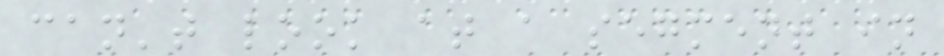can't look at a segment in
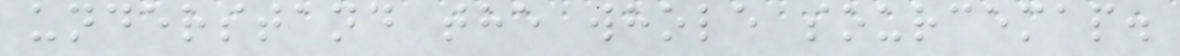understand the whole sourcemap.
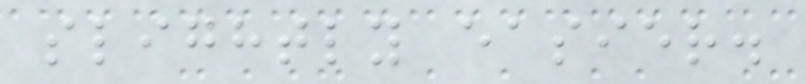slightly easier.
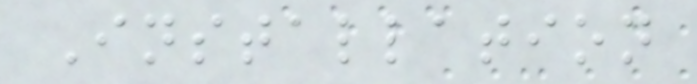Installation
